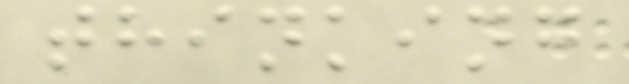thinking
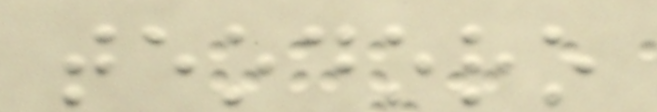teodoro
